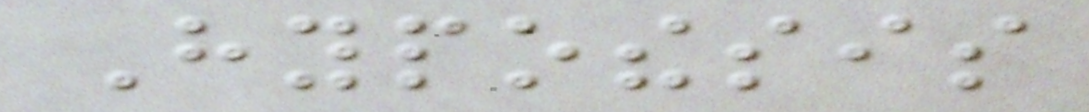Hypothesis
